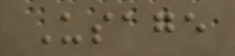Usage
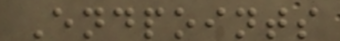Endpoints
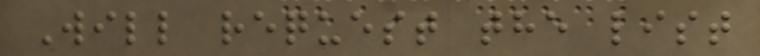Will request the list
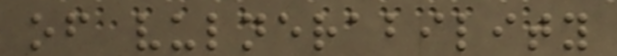of vulnerability
